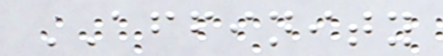AFFINITY
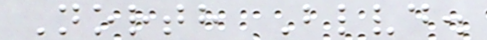North Blvd.
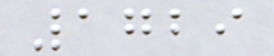1729
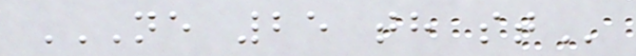NE 25 TH ST
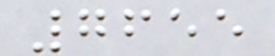7655
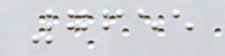7655
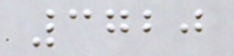3720
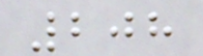208
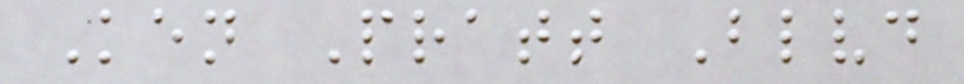Ken Pratt Blvd
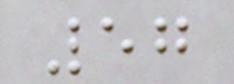57
